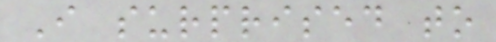I surprised to
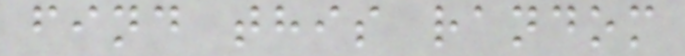find this random
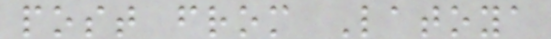post from Latoya
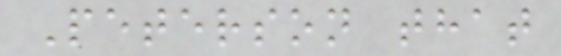Peterson that
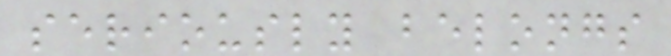seriously belongs
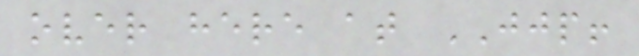over here at JJP!
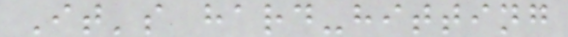It's hard-hitting
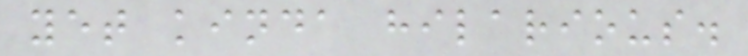yet kinda hilarious.
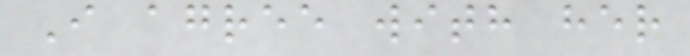I agree with her
